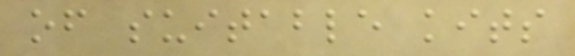of suitable kits
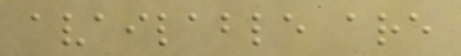available are
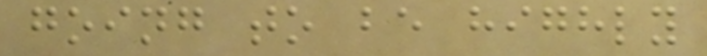going to be highly
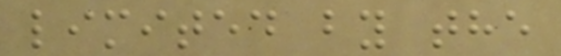limited by the
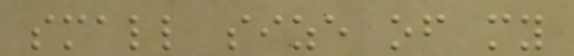small size of my
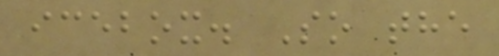icebox. So the
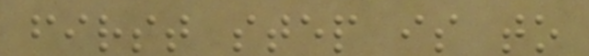first step is to
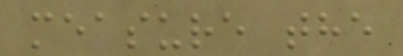measure the
